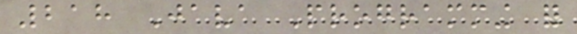218 Java Programming for
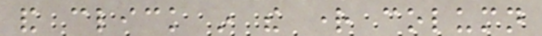and click in the right column
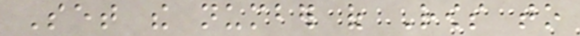Set the number of Rows to
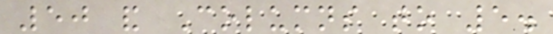50 and Columns to 5.
